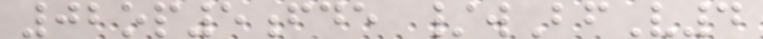02op5fde /wBfV4
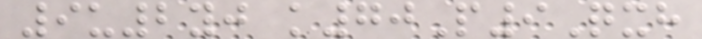9u2yj k70P9Qxh
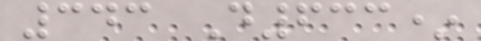343 D633*
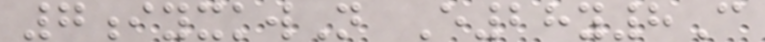7iyxkwN E28y8C
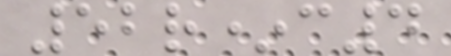52r*c4
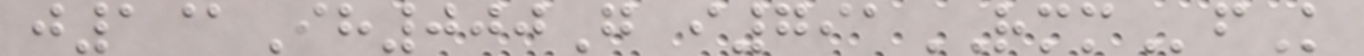j1@Ih000G i791RMMfK
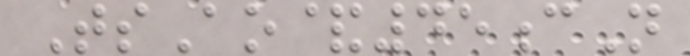TsAo&45cN
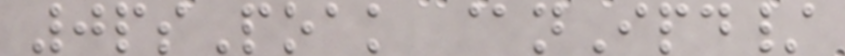0psPoak @nIpd/
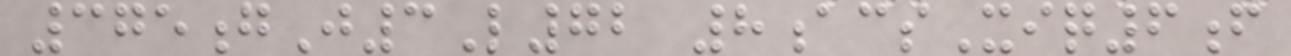375gJ3L72 8acsXiq6f
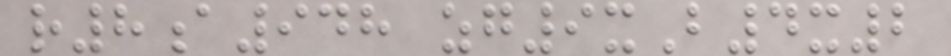r8a948 zg9xB4x2
